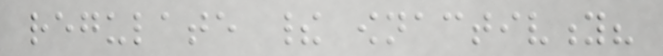regulate their ownactivity?
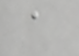a
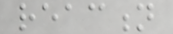reaction
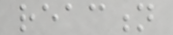reaction
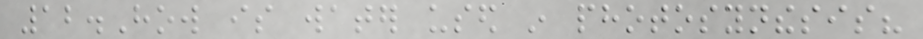12.How is water used in photosynthesis?
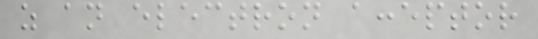as an electron acceptor
